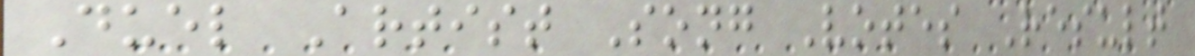Duel Artist Song Votes Result
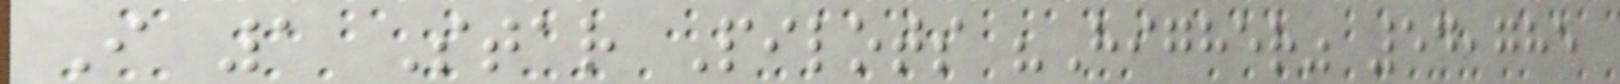I 1 Star Pilots "Higher" 54,785
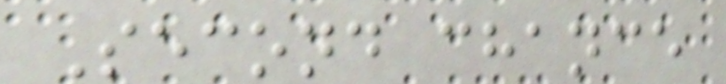Second chance
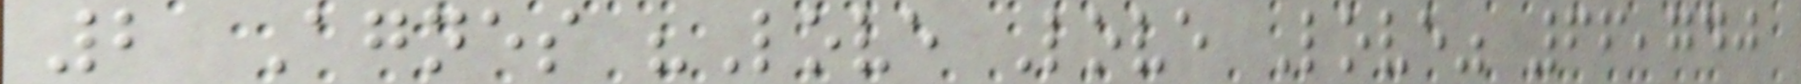2 Agnes "Love Love Love" 66,740
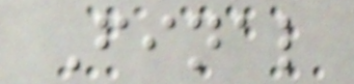Final
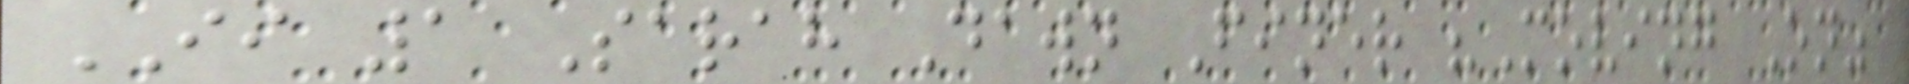II 1 Sarah Dawn Finer "Moving On"
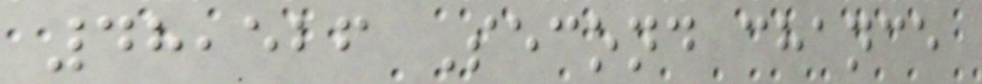48,526 Second chance
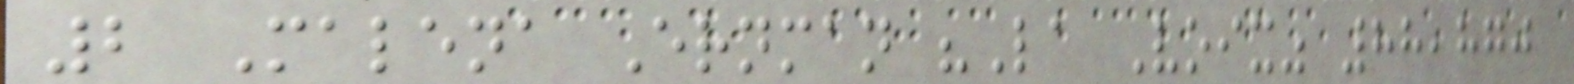2 Malena Ernman "La Voix" 88,870
